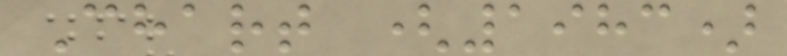Chart (1983)
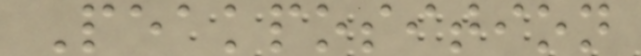Peakposition
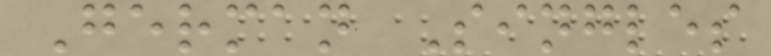German Singles
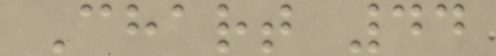Chart 44
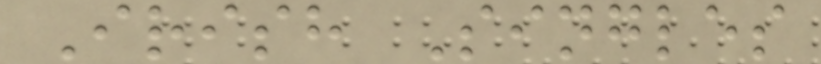Irish Singles
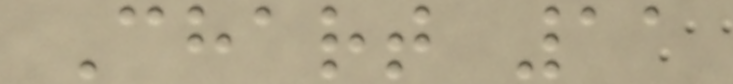Chart 11
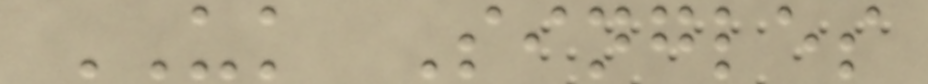UK Singles
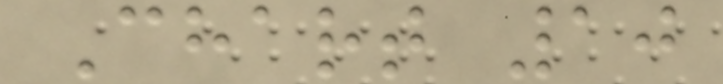Chart 10
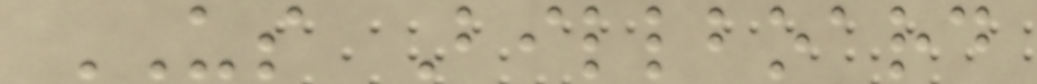US Billboard
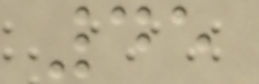45
